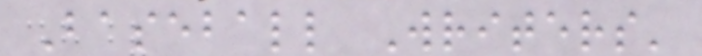Baseball Writers'
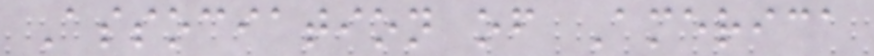Association of America
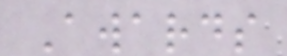Awards
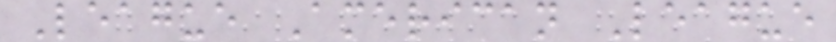League American League
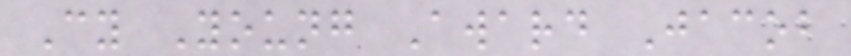Cy Young Award Jacob
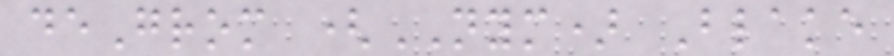deGrom (NYM) Blake
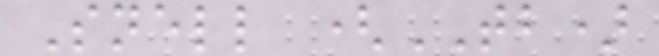Snell (TB)
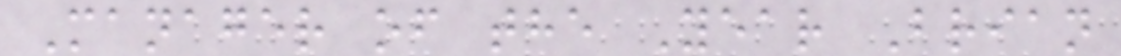Manager of the Year Brian
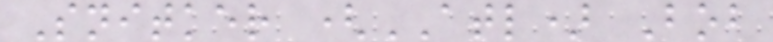Snitker (ATL) Bob
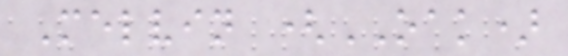Melvin (OAK)
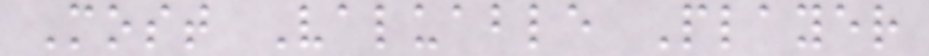Most Valuable Player
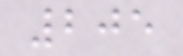205
